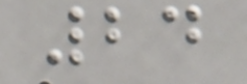24
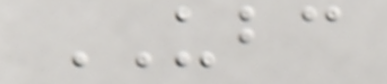UBC
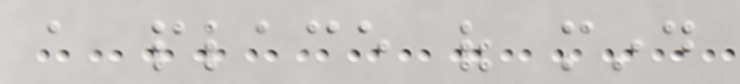a place of mind
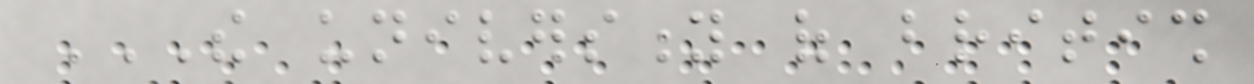THE UNIVERSITY OF BRITISH
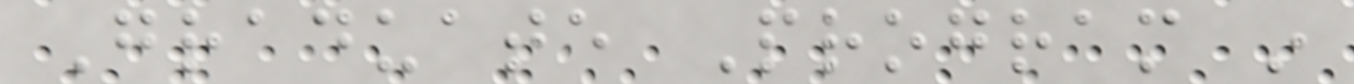Graduate Program in
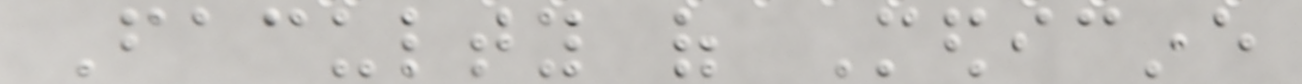Faculty of Medicine
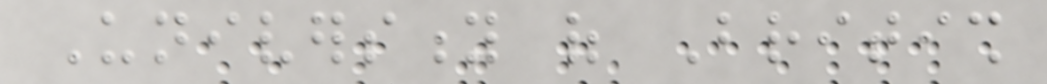University of British
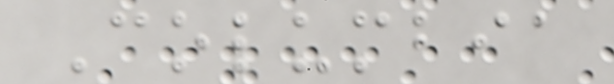Columbia
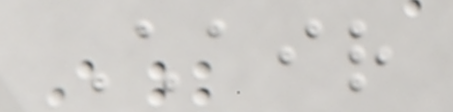Chair
